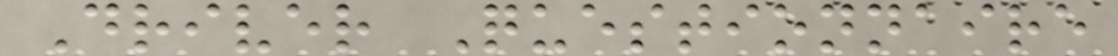Driver Questionnaire
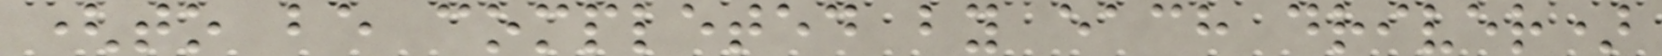(to be completed by each driver)
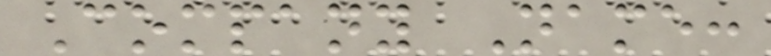Company Name:
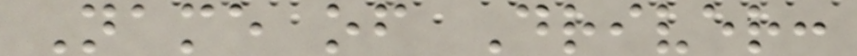Name of Driver:
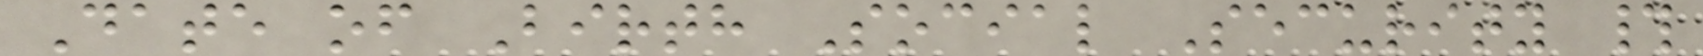Date of Birth Social Security #
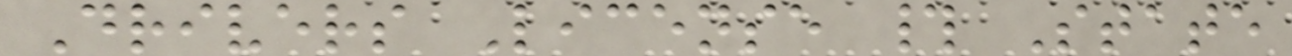Drivers License # State
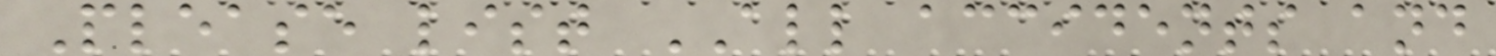Please list ALL accidents and
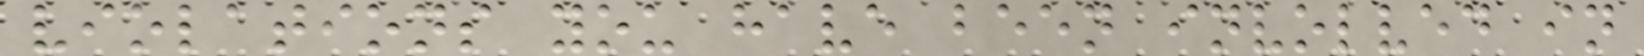violations you have been involved in
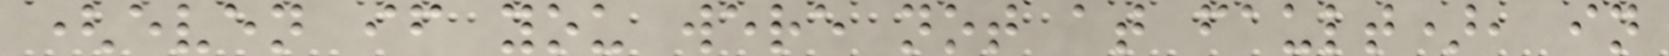(even if you were not at fault), in
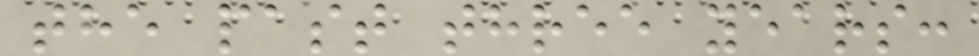the past three years:
